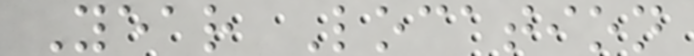Year Location
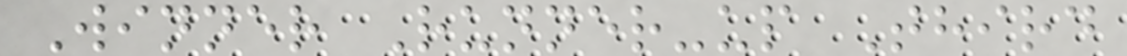Winner Runner-up Third
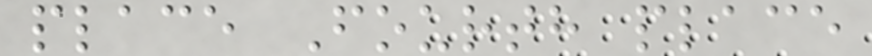place Fourth place
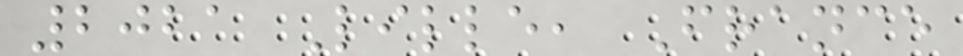2021 Lille, France
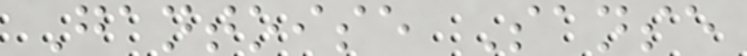Gantoise Sanse
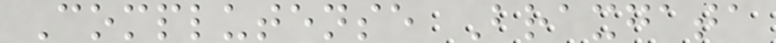Complutense Braxgata
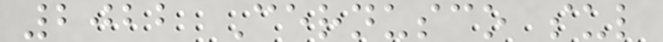2022 Cernusco sul
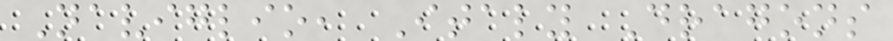Naviglio, Italy Dragons
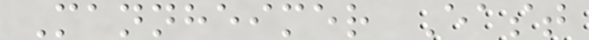Mannheimer East
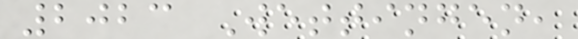2023 Wettingen,
